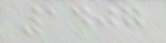1407
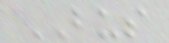BUS
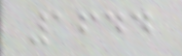1644
